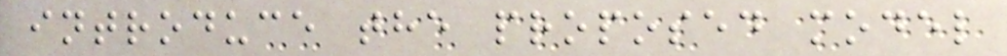introduce the proposed model
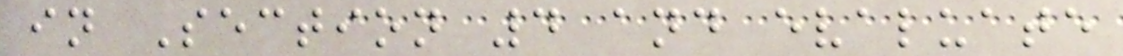in Section 4 and evaluate
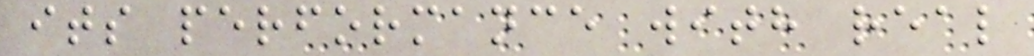its performance with real
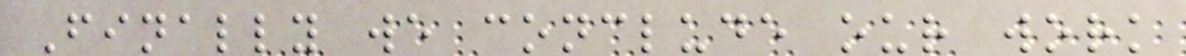Finally we conclude our work
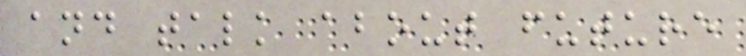and talk about future
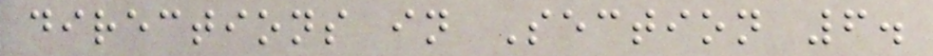directions in Section 6.
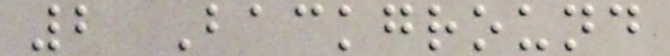2 Background
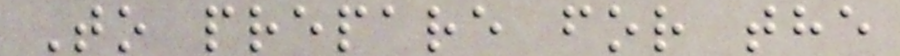To prepare for the
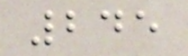245
